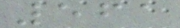561
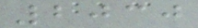2030
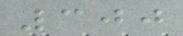300
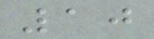10
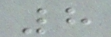8
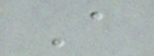A
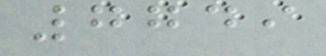7749
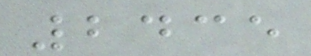2435
